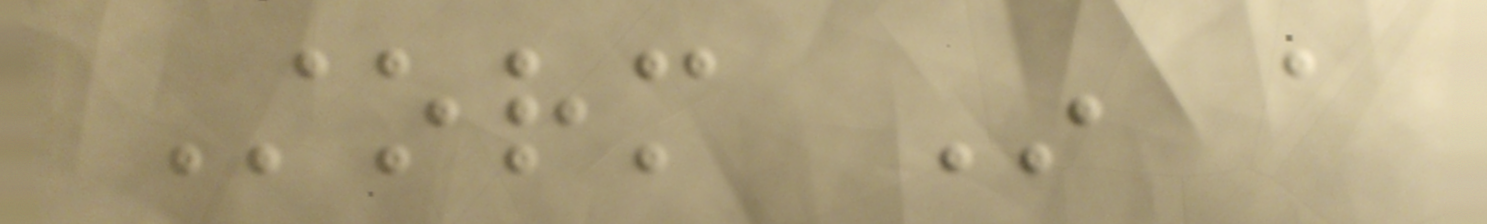Storm In a
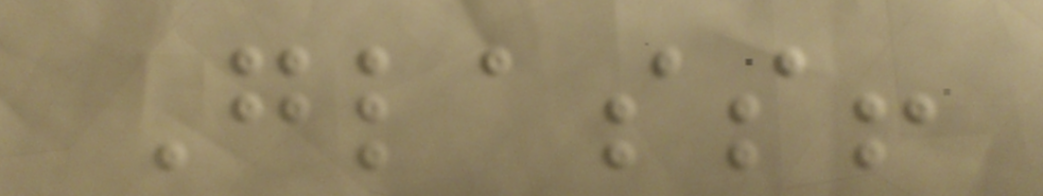Glass!
